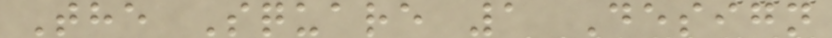The Square 1 Design
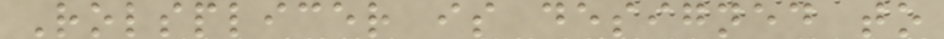Rolsplicer is designed to
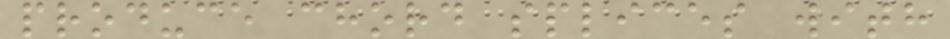produce chord splices with
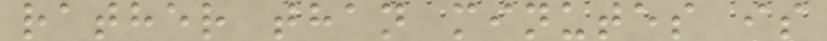rather than minutes is
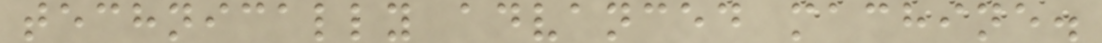technically advanced machine.
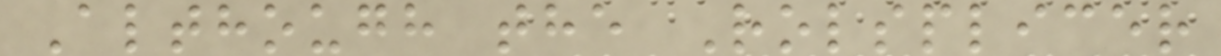Although the Rolsplicer
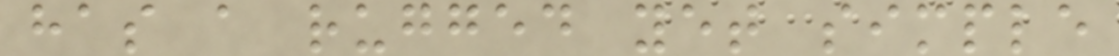has a rugged yet simple
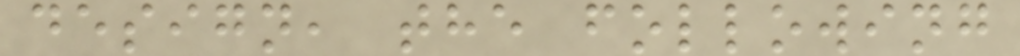design, the following
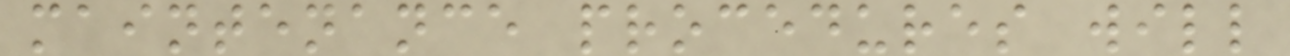maintenance procedures will
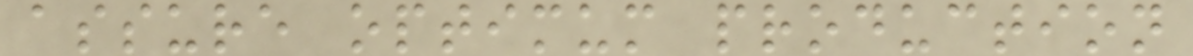assure optimum production
